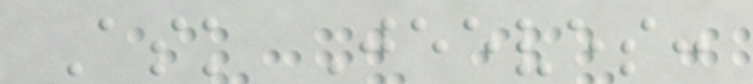Ask Jeeves:
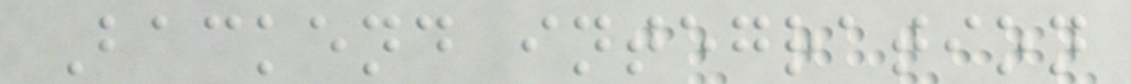Backend integration
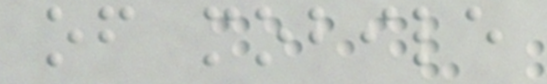of mobile
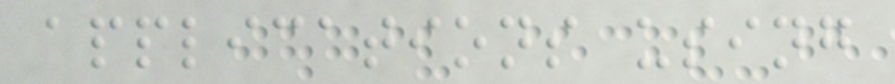applications using
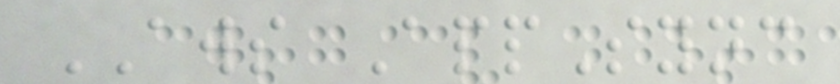AWS AppSync
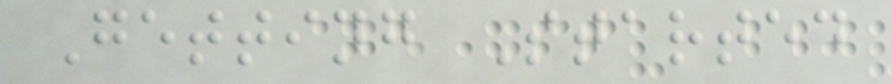Getting Started
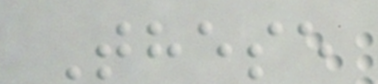These
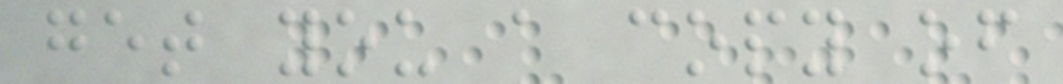get you a copy of
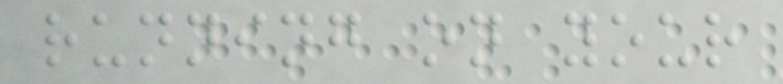running on your
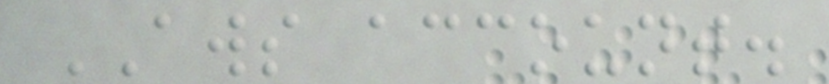AWS account.
